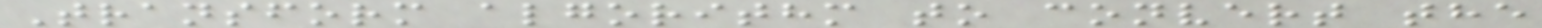Transform algorithm to convert the
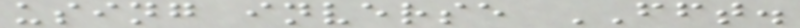using inverse FFT.
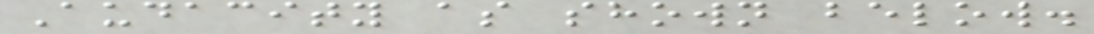Audacity as shown below.
